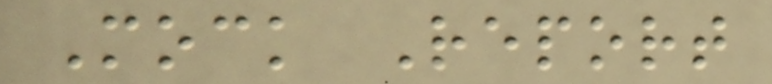Mock Report
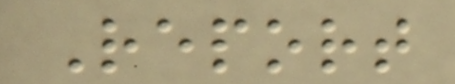Report
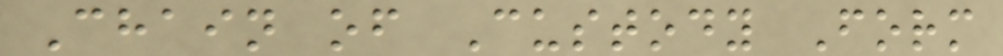Chain of Custody Form
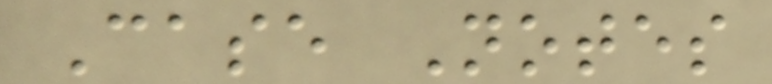Case Notes
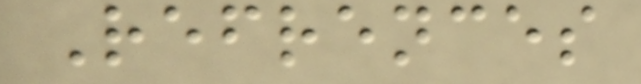Refrences
